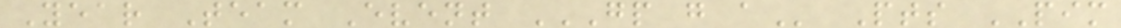Year Team Event GP G A Pts PIM
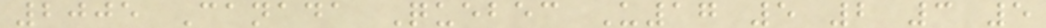2005 Canada Quebec U17 5 2 3 5
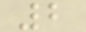2
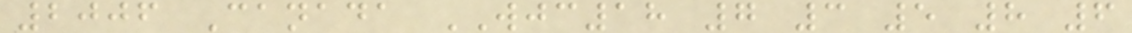2006 Canada WJC18 7 3 5 8 6
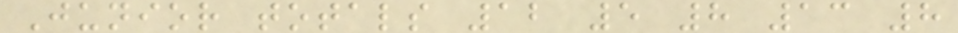Junior totals 12 5 8 13 8
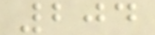204
